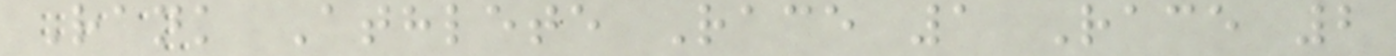Rank Athlete Race 1 Race 2
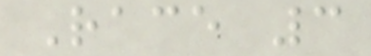Race 3
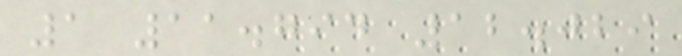1 11.794 12.029
